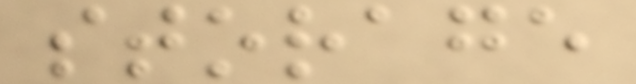storage
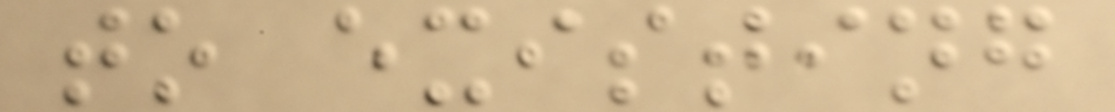to existing
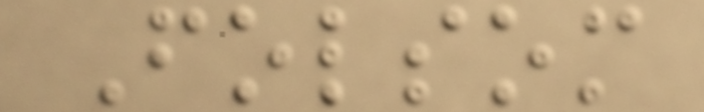Folsom
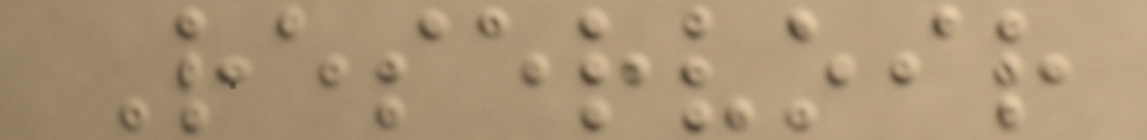Reservoir
